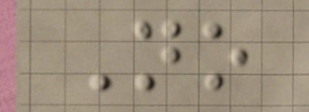No
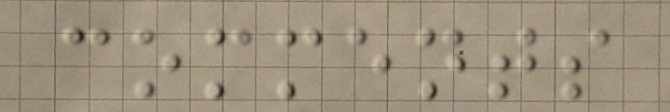comments
